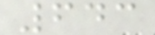643
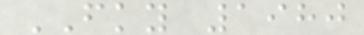FKY 1980
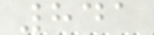841
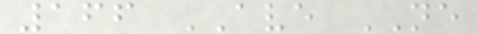166 AVE NE
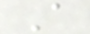A
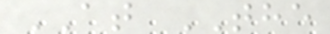AT THE
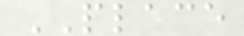PLACE
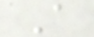A
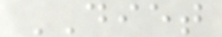DIET
